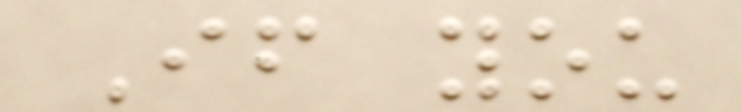If you
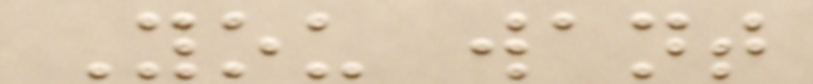You want
